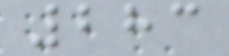283
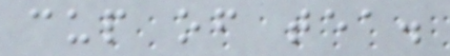cup of tea.
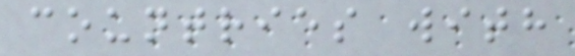countries with
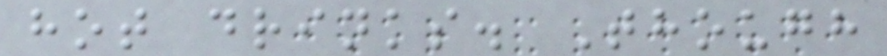hot drinks. Though
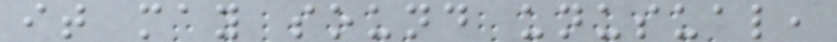it may sound unusual,
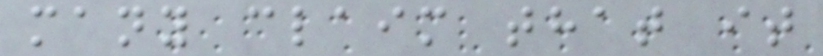many claim that it
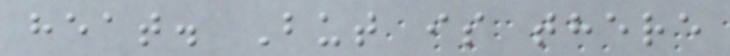heat. But is there
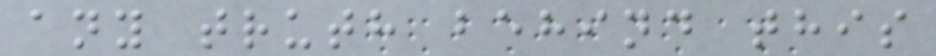any truth behind this
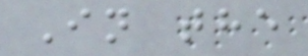In the
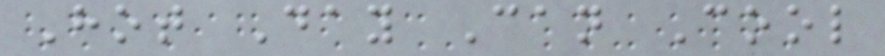Hot Day Can Cool
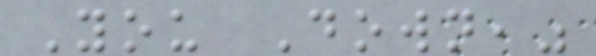You Down,"
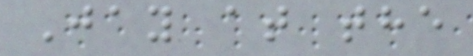Jay at the
